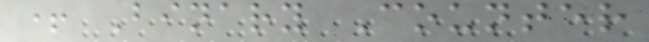+ Binary Counter
